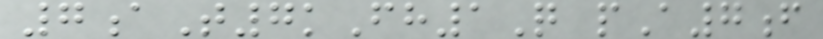7aT7kFh1Q pA7f
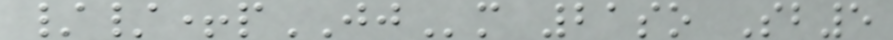//+pJJm 21so Sb5
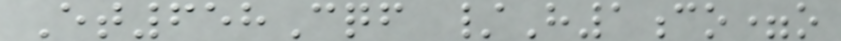Et658Cqf /H1co=o
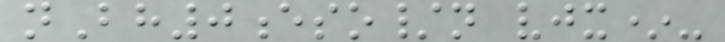nBh0eso/n vjx*-
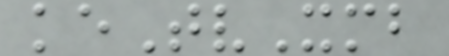keTvXmb
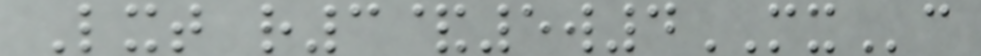Lxt r3&5w4MXc
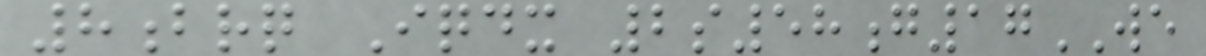8brq Iqdx 2s58g17WE
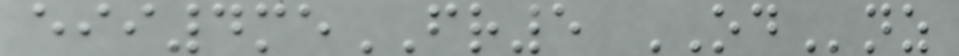eii4meFR5 ODnz
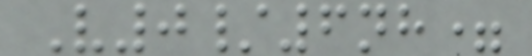V0/6nh=
